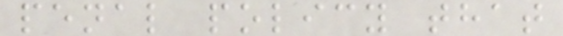penal policy that
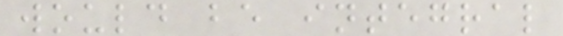would be integral
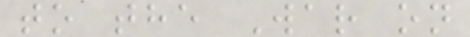to the War on
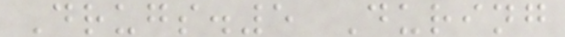Drugs.5 During
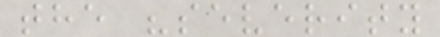the "severity
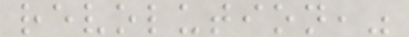revolution,"
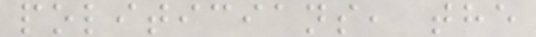politicians, the
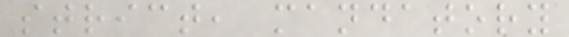strict, mandatory
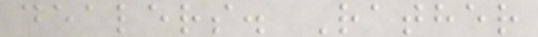dealers. Rather
